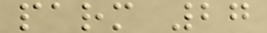parm 27
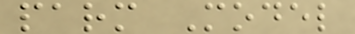parm Model
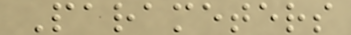Parameters
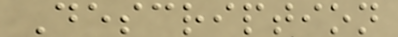Description
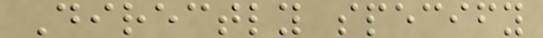Directly specify
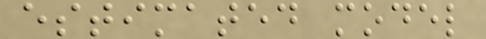estimated model
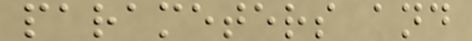parameters and
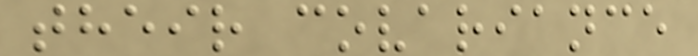their covariance
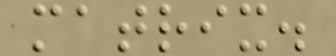matrix.
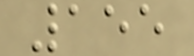155
